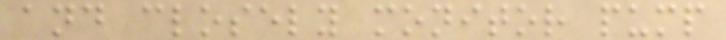and closely monitor pump
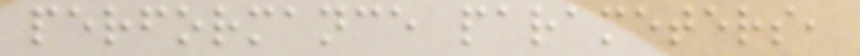performance parameters,
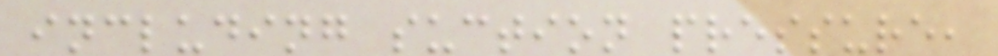including suction pressure,
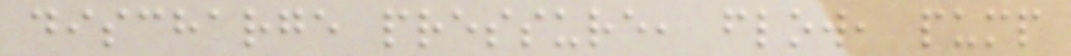discharge pressure, flow, pump
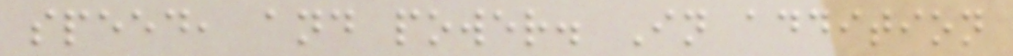speed, and power. In addition
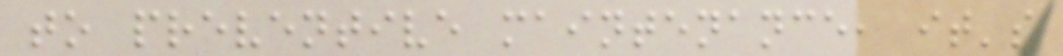to preventive maintenance, it's
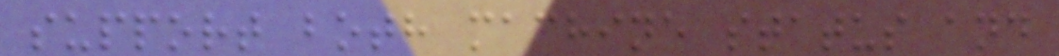support both machine status and
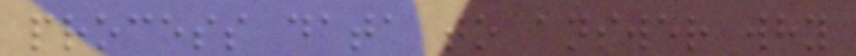process data to answer why
